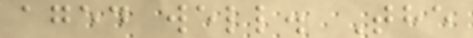aged well. The
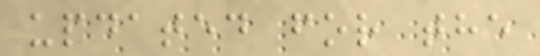updated for the
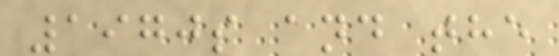1970s and the
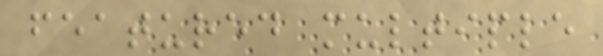featured multiple
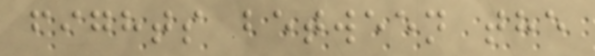fights between the
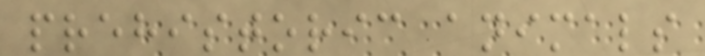prehistoric animals
